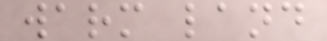warm land
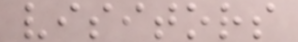visitors
